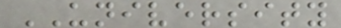UNIVERSITY
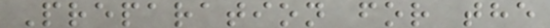Preparation for the
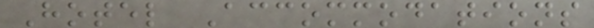Hotel Accommodations
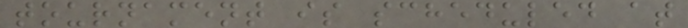tournament is scheduled at
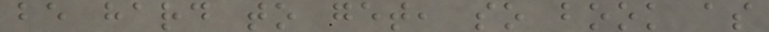be hard to get, so book as
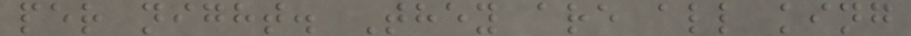per night. They are all king
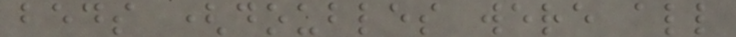beds (doubles were all
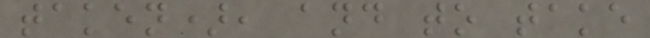taken), and to take
